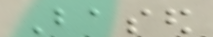Based
